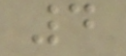4
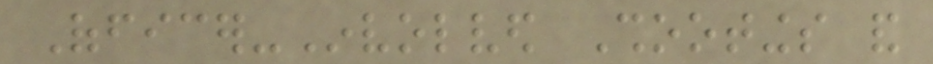Officer-Involved Shootings and
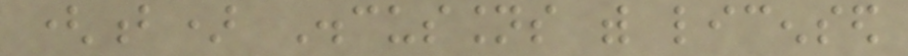(b) Discussions with licensed
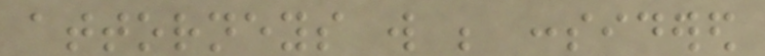attorneys will be considered
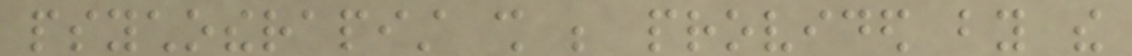psychotherapist shall be provided by the
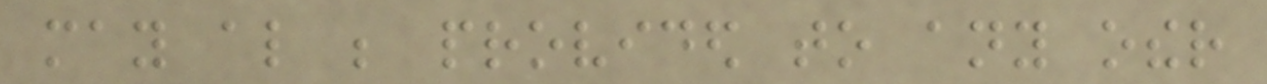may also be provided to any other
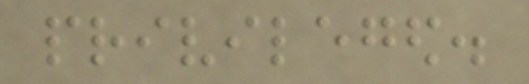privileged.
